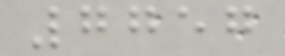7757
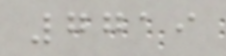7719
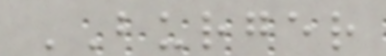BURGER
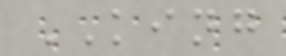KING
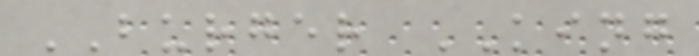BURGER KING
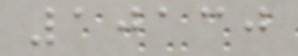10130
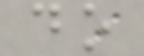do
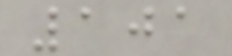101
